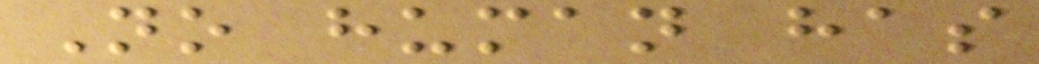No human has
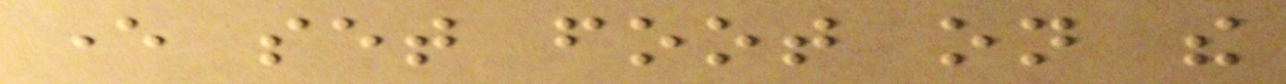ever set foot on the
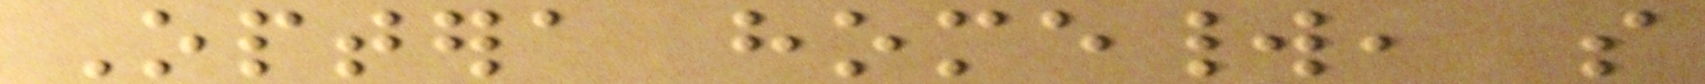Optera homeworld, so
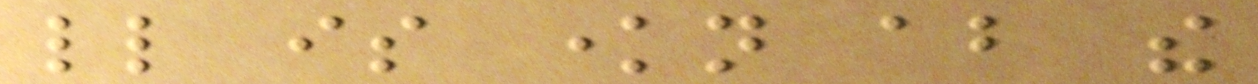little is known about the
